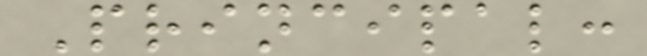Principal:
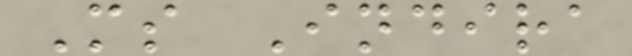Ms Indira
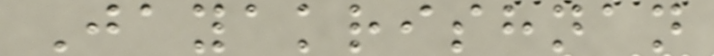Jayakrishnan
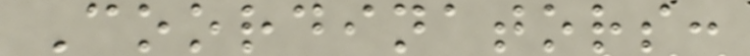Coordinators:
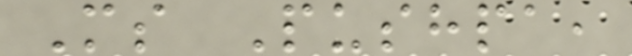Ms Pushpa,
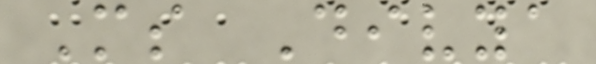Ms Divya
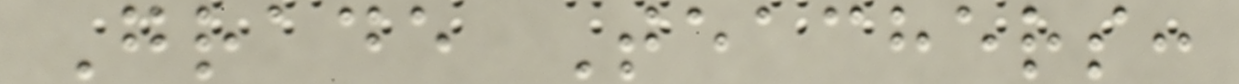Grade Teachers:
